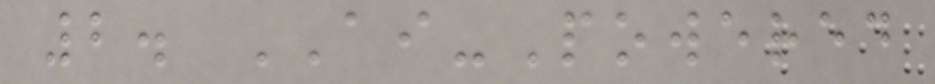2. AI-Powered
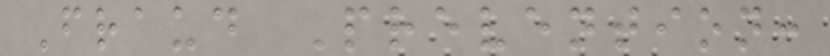Fraud Prevention:
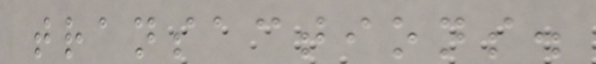transactions.
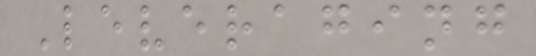Leveraging
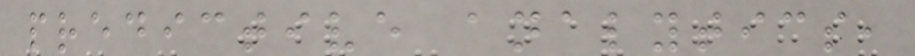predictive analytics,
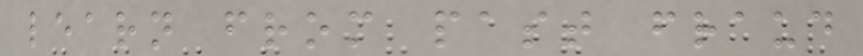learn from past fraud
